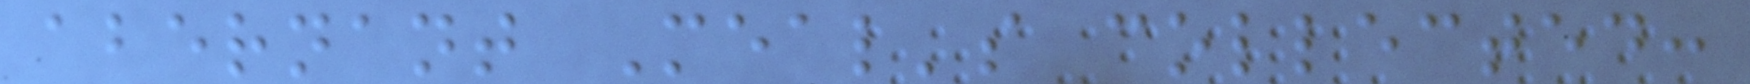abernant Meal's collected:
